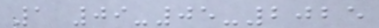1 09-05-2025
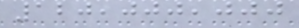120,000,000
